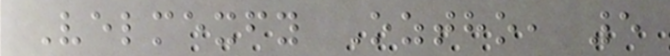Velmexfy Oztho, 5
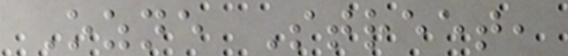Ozne Street,
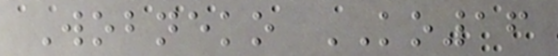Wobneko KO16
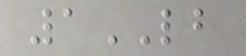1LB
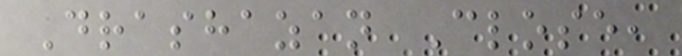Drashazan Close,
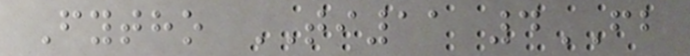Fytho TI11 4FB
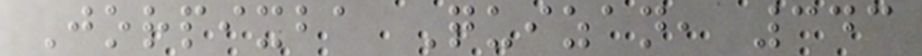Jorpixba Quizan, 343
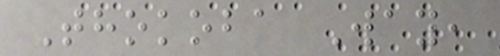Thokoba Way,
